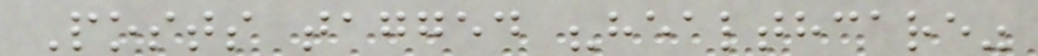Posts tagged "healthcare"
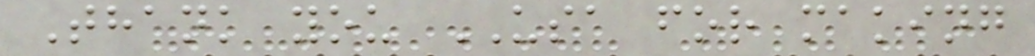Thank you USA for making
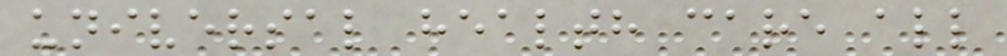universal health care all
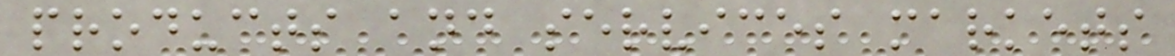products and services markets
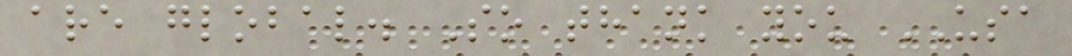are global. So thank you USA
